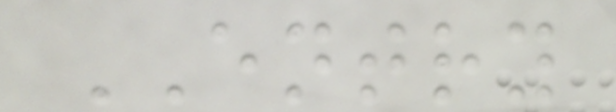ENTRY
